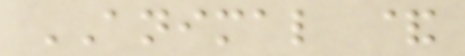ANIMAL &
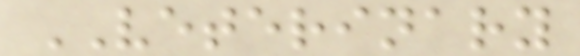VETERINARY
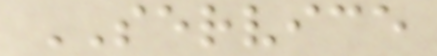SERVICE
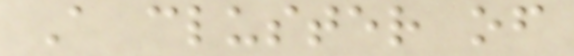A cluster of
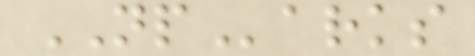NParks
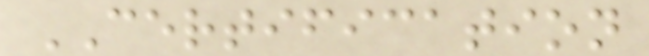CERTIFICATION
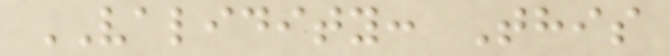VALIDITY: This
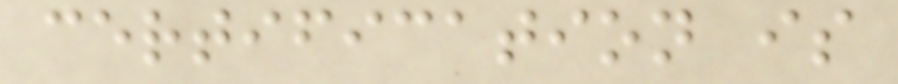certification is
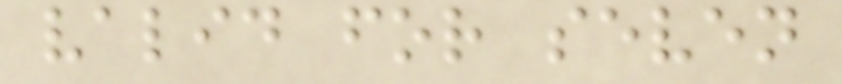valid for seven
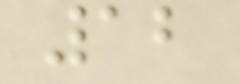12
